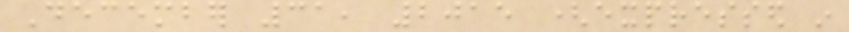December 31, 2015 (expressed in
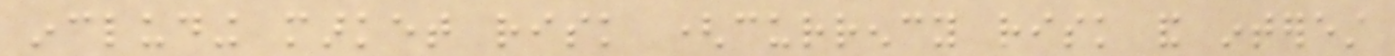including market risk (currency risk and interest
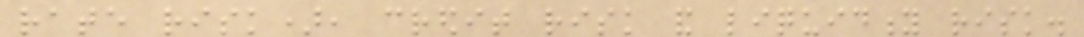rate risk), credit risk and liquidity risk.
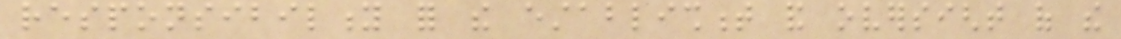responsibility for the establishment and oversight of the
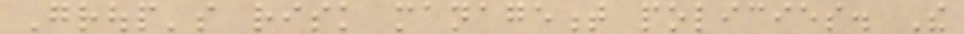Group's risk management policies. The
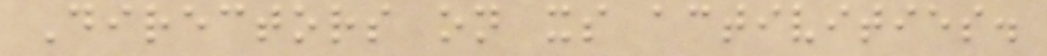Directors on its activities.
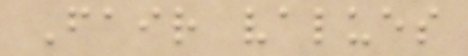Fair values
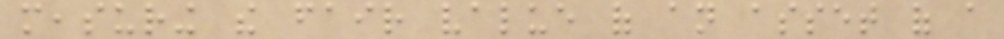measuring the fair value of an asset of a
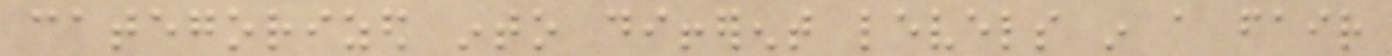categorized into different levels in a fair
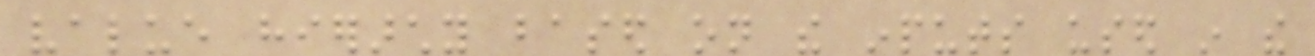value hierarchy based on the inputs used in the
